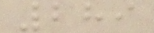289
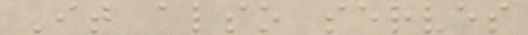It also serves
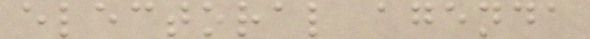electoral agenda
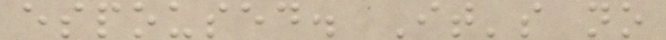espoused. It's no
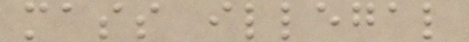mass illegal
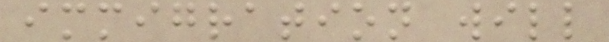immigration will
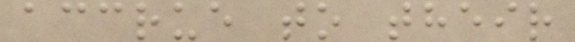accrue to their
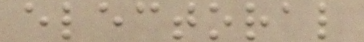electoral
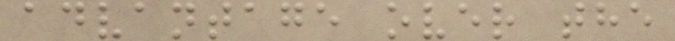advantage over the
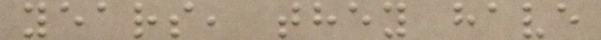years, they have
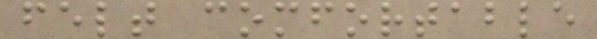felt comfortable
